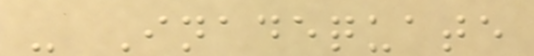- Inadequate
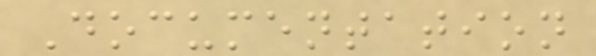Documentation
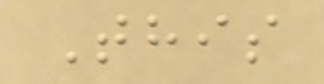This
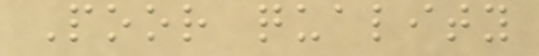Poor quality
